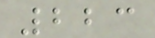223
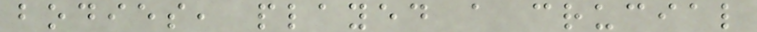bodies, played a crucial
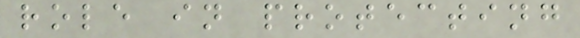role in protecting
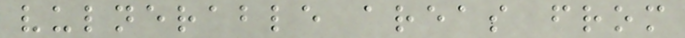vulnerable areas from
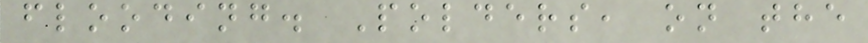flooding. Polders, on the
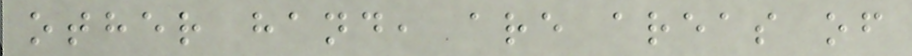other hand, are areas of
